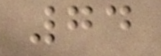74
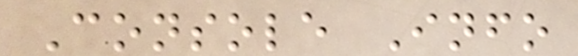Console Info
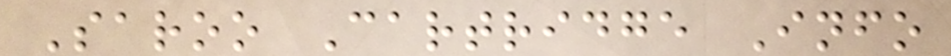Saroo Cartridge Info
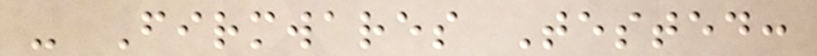- Firmwares Tested:
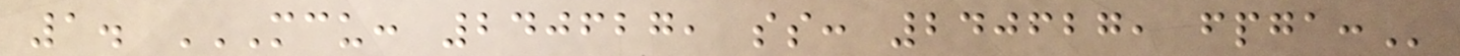1. MCU: 240627, SS: 240627, FPGA:
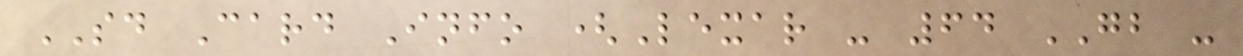SD Card Info (Lexar - 64 GB -
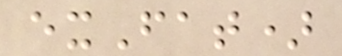exFat)
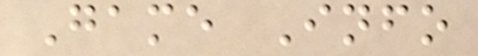Game Info
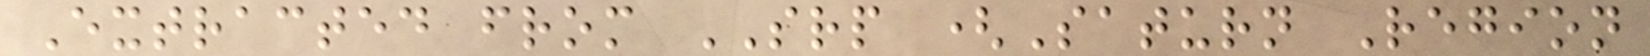Extracted from SRP (Saturn Region
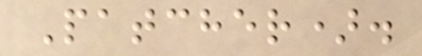Patcher).
